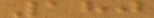180
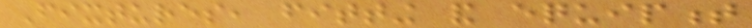Fixtures, fitting and equipment
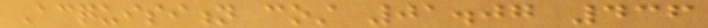Acquisition cost 01.07 436
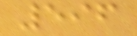596
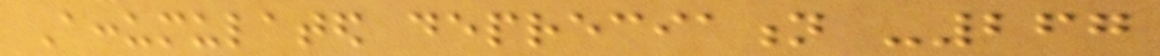Accumulated depreciation -267
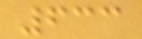633
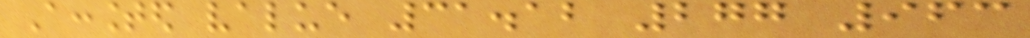Accounted value 31.12 277 963
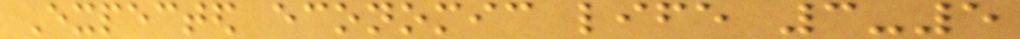Expected economic life 3-5
